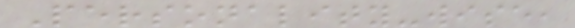Personality-wise,
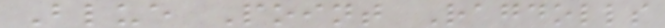Blue Point Ragdolls
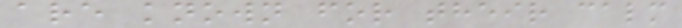are known for their calm
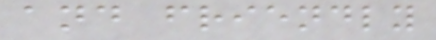and friendly
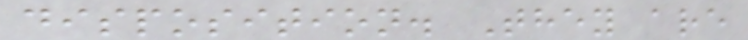disposition. They are
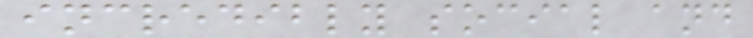incredibly social and
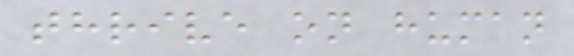thrive on human
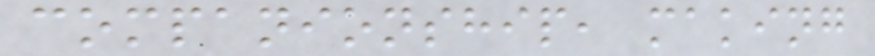companionship, making
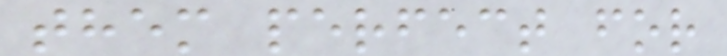them perfect for
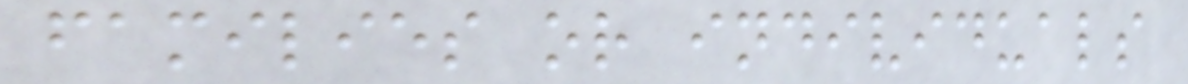families or individuals
